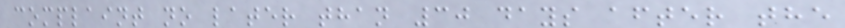complaint no later than 30 days after the
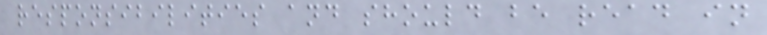responsibilities and should be read in
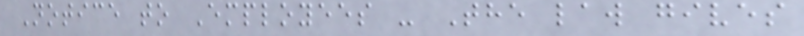Notice to Employees - The law gives
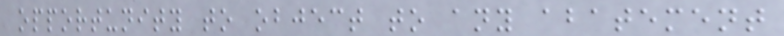opportunity to object to any abatement
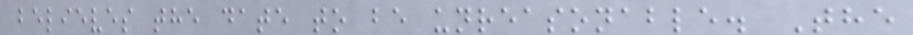believes the date to be unreasonable. The
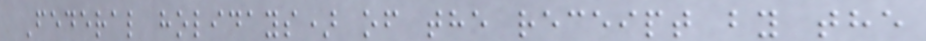Federal holidays) of the receipt by the
